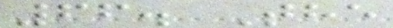66. The
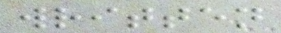written
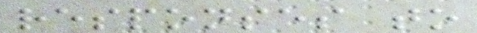responses to
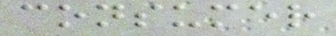consumer
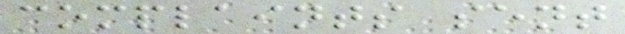complaints sent
